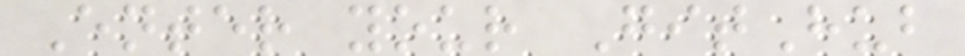Enter your GitHub
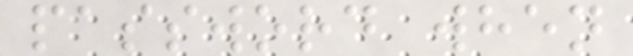password when
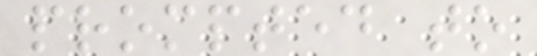prompted to
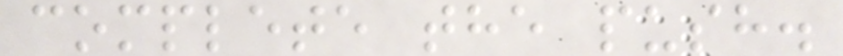complete the push.
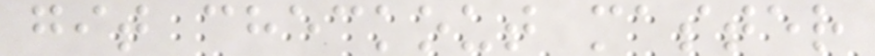git checkout master
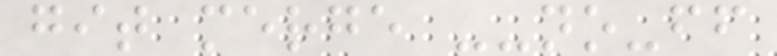git merge --no-ff
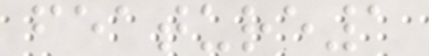feature1
